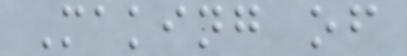Making of
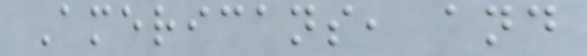Americans, and
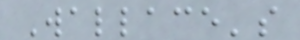Wallace's
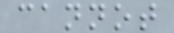cannot
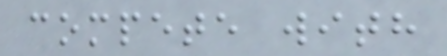compete with
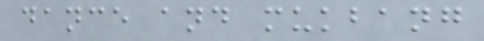dance and mukbang
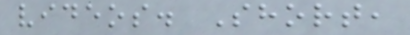videos. Short,
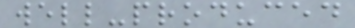well-produced
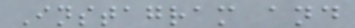Instagram and
